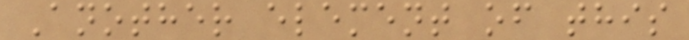Another element of this
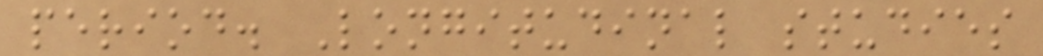period. Longitudinal studies
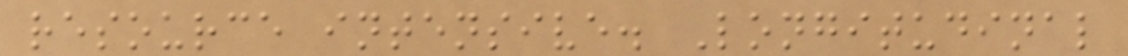resource intensive. Longitudinal
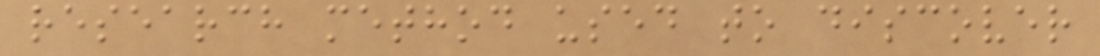research method used to discover
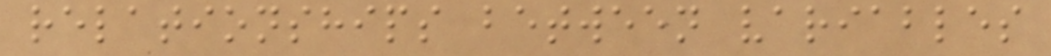relationships between variables
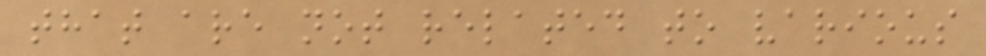that are not related to various
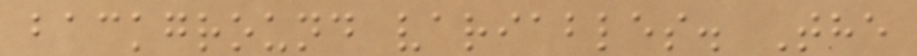background variables. The
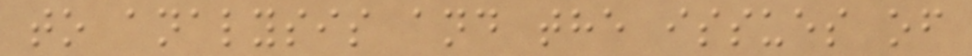to analysis and the issues of
